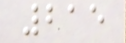215
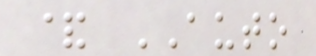& AUTO
